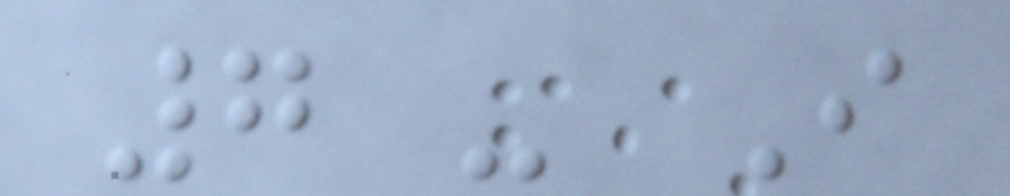7 - I
